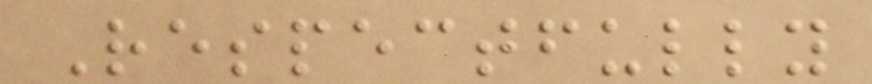Respectfully
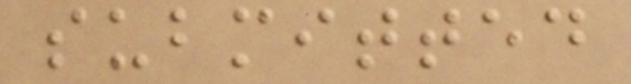submitted
